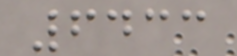6433
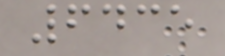6435
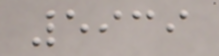5939
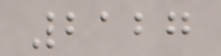2127
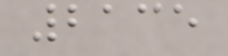2135
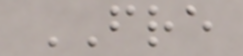FRE
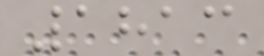1813
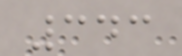343
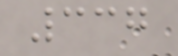337
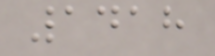1418
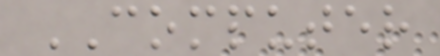COMPUTER
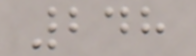248
